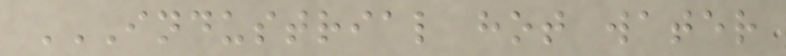INDUSTRIAL HOT WATER
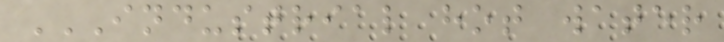INDUSTRIAL HOT WATER
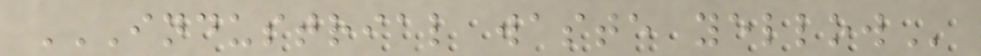INDUSTRIAL WASTE YELLOW
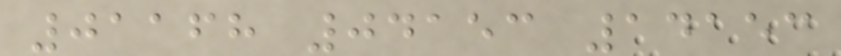01168 04153 14153
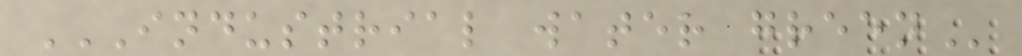INDUSTRIAL WATER GREEN
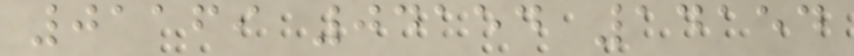01169 04154 14154
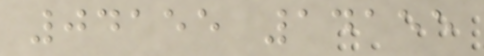04155 14155
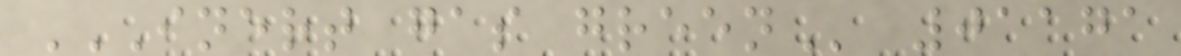INERT GAS GREEN 01171
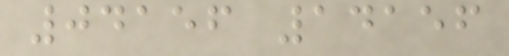04156 14156
